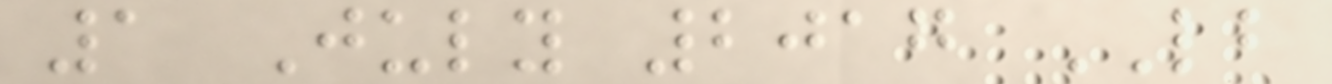1 July 2017 LB
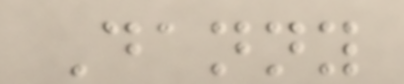Danny
